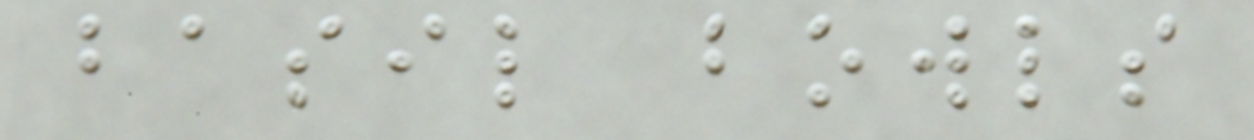basil bowls
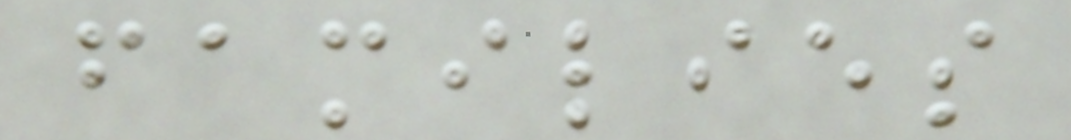families
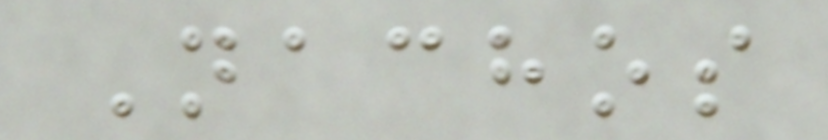Nachos
